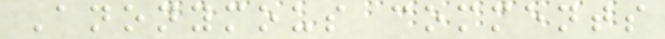Anonymous comments
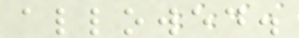allowed.
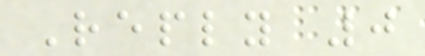Reply 0
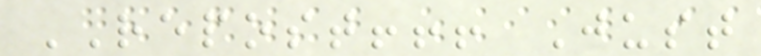REPOST!!! Just
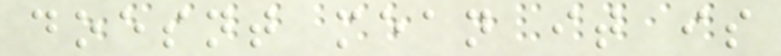doesnt mean it is
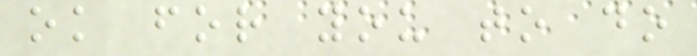ok for you to do
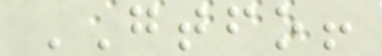GTFO!
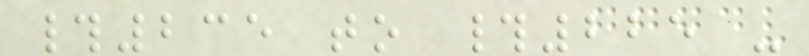#235 to #225 -
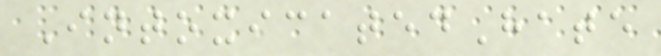IntoxicatedHate
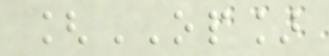[OP]
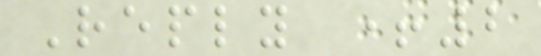Reply +2
